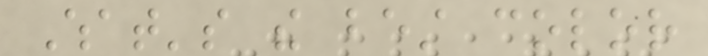What's the best color
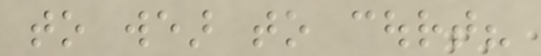to wear to court?
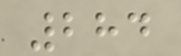284
